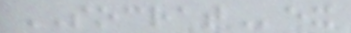SOCRATex
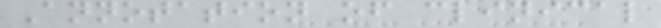Annotation of clinical
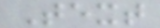Text
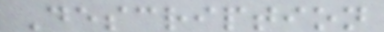Description
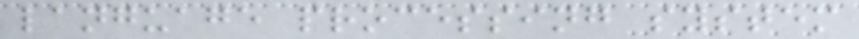language processing system
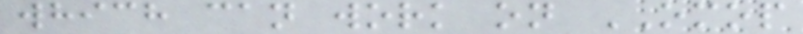which can work on OMOP
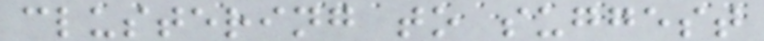clustering to suggest
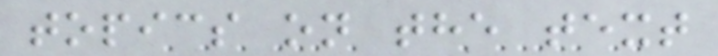topics on the text
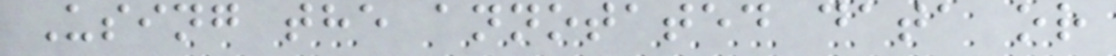Using the annotated data or
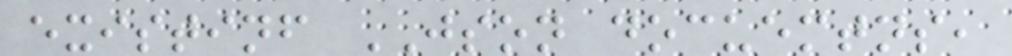existinf JSON docuemtns,
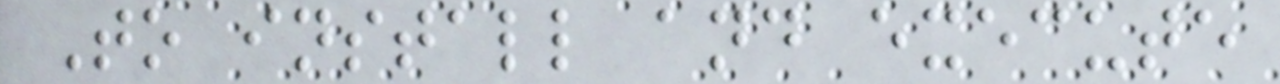To install and execute
